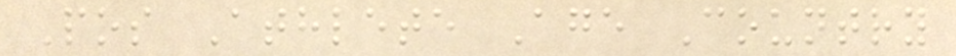Pos Athlete Age Country
